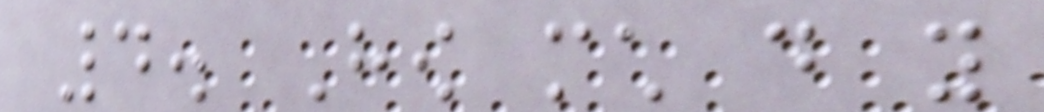4. How much do you
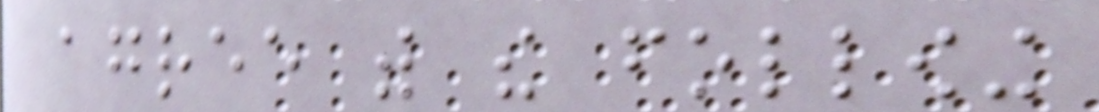agree with the following
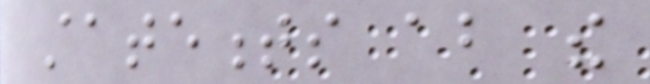statements about the
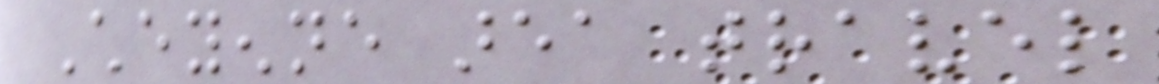Cheyenne area travel
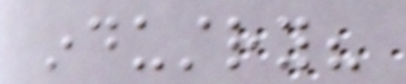industry?
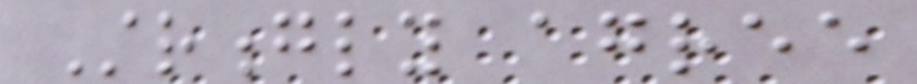Strongly agree
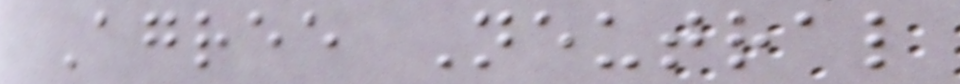Agree Neutral
